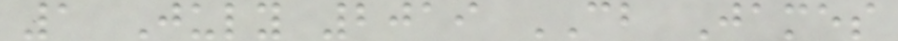1 July 2019 CB James
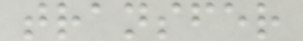transfer
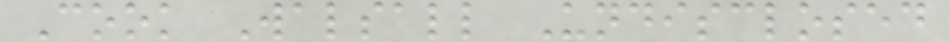Cook Walsall Undisclosed
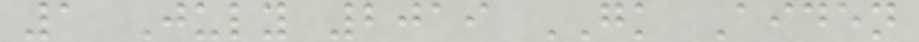1 July 2019 GK Aiden
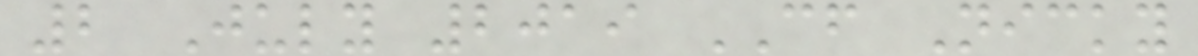2 July 2019 CF Nicky
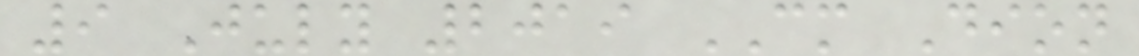9 July 2019 CM Dion
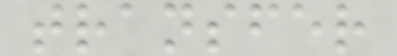transfer
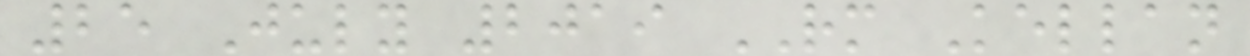25 July 2019 RM Kellan
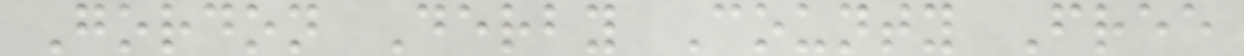Gordon Derby County Free
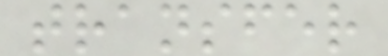transfer
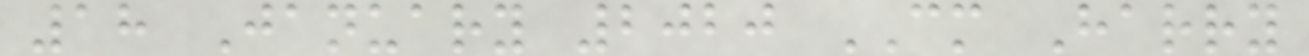18 January 2020 CM Harry
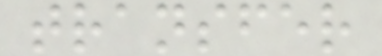transfer
